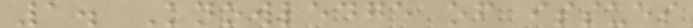1. Knowledge of issues
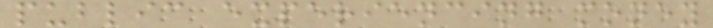public experiencing money
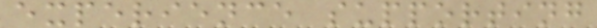experience supporting
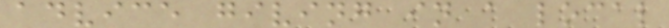advice giving in a local
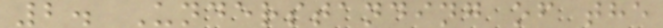2. Understanding of the
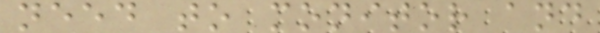need to monitor and
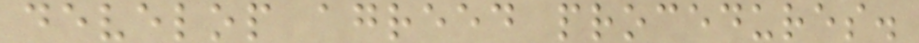develop agreed procedures.
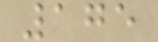175
